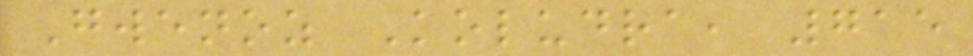Gwenoz Koludra, 715
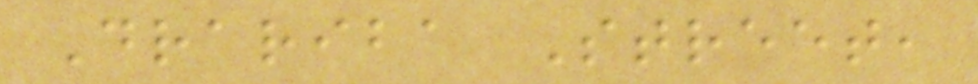Drariba Street,
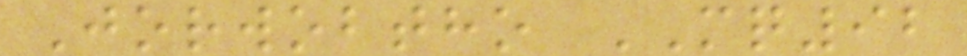Jorwobtho MQ92
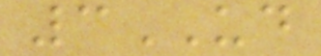3UD
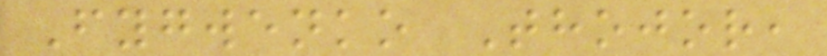Fygwenko Thojor,
